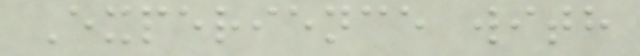Experience with
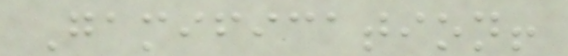Gamification!
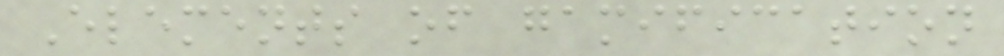Elements of gamification
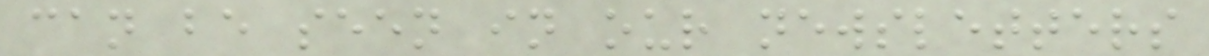can be seen in our newsletters
